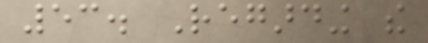53. Regarding the
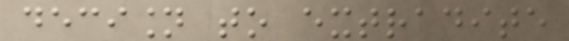decision to extradite
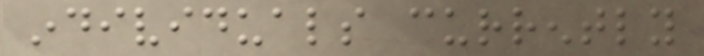individuals currently
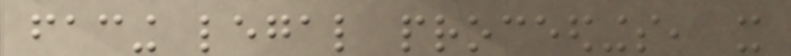facing legal proceedings, it
